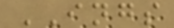INGS
